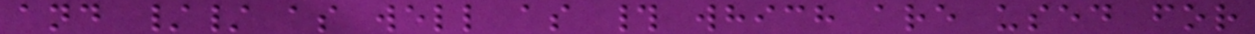and // as well as # which are used for
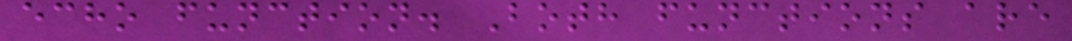echo function. Both functions are
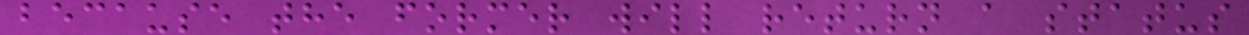because the former will return a status
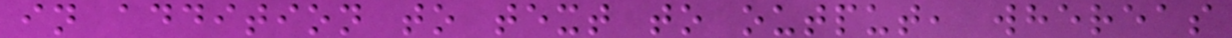in addition to text to output, whereas
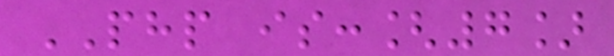PHP is:[7]
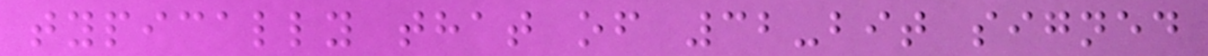typically that of 32-bit signed
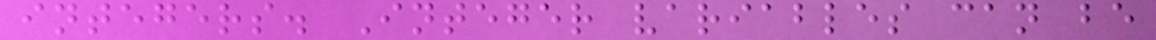integers. Integer variables can be
